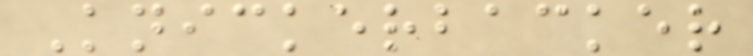Knickerbacker
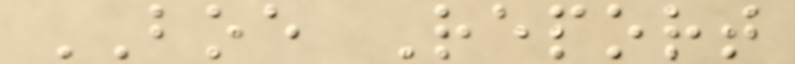BOE Report
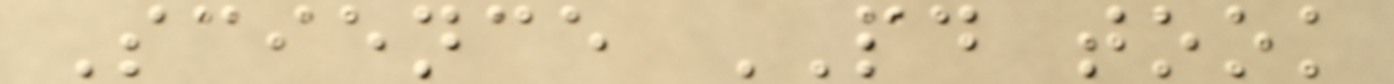Science PD took
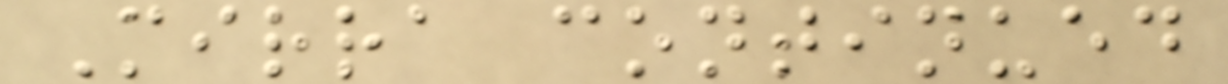Mirra continued
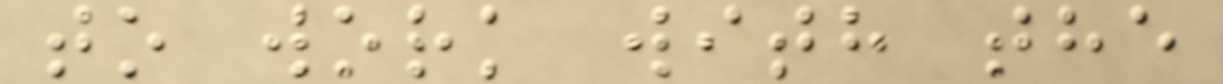to work with the
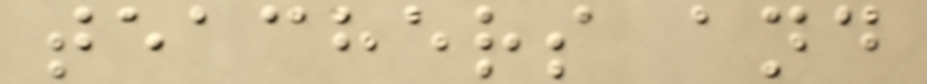teachers and
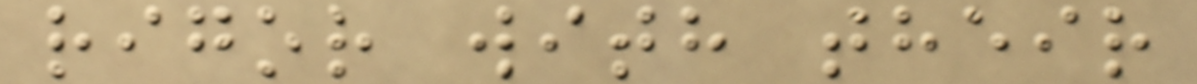rigor with their
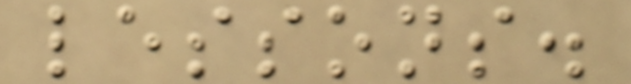lessons.
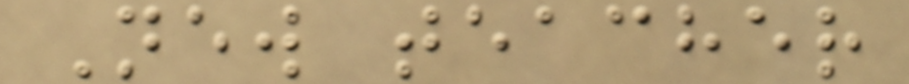New teacher
